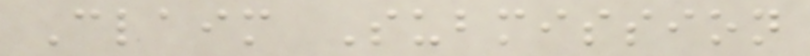Claim Submission
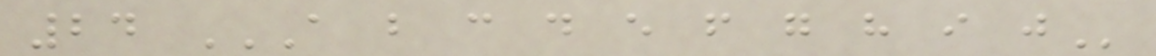24 A B C D E F G H I J
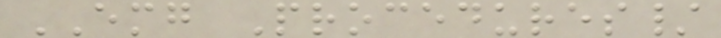EMG Procedures/
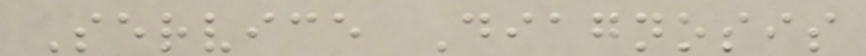Service Diagnosis
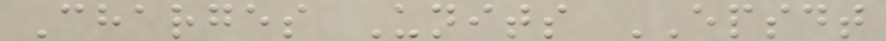Charges Units EPSDT
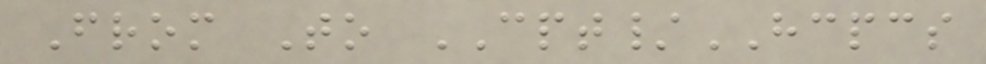From To CPT/HCPCS
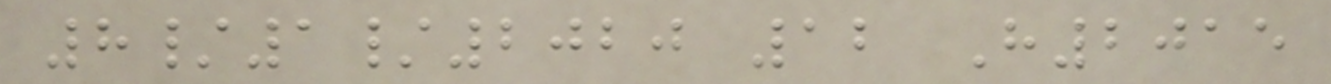8/1/2020 12 H2015
